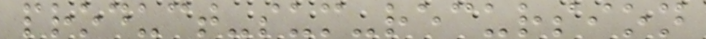product-sum-recursion
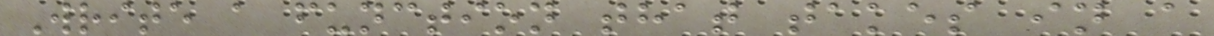Write a function that takes in a
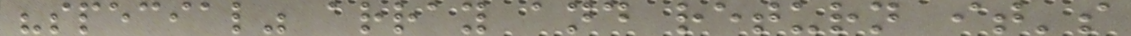"special" array and return it's
